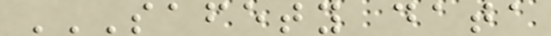SAFETY DATA
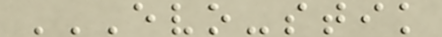EVO-STIK
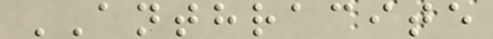ANTHRACITE
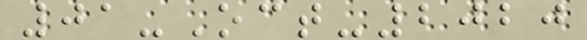01-Oct-2020
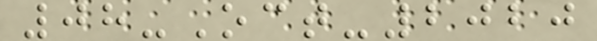08-Oct-2020
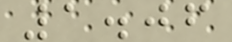1.06
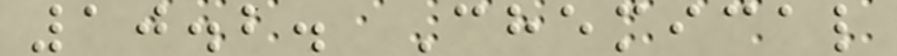10.2. Chemical
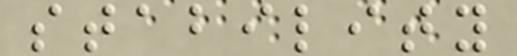stability
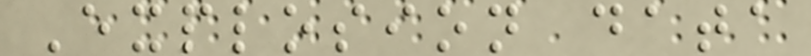Explosion data
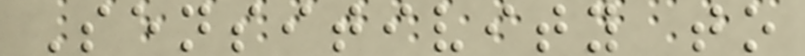Sensitivity to
